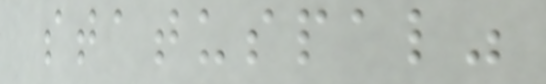statuspal"
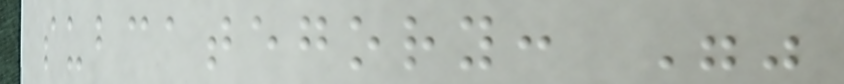subcategory: ""
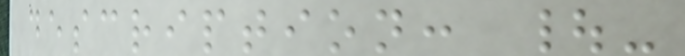description: |-
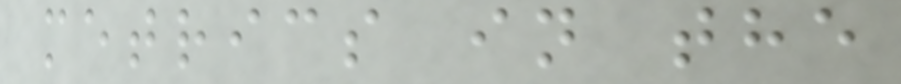metrics in the
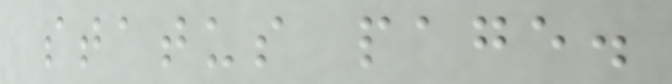status page.
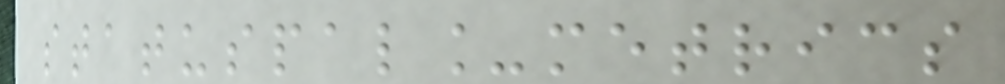statuspal_metrics
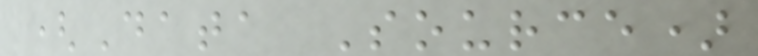(Data Source)
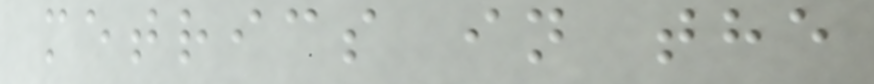metrics in the
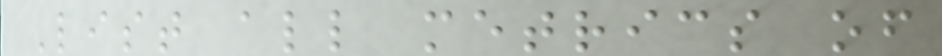List all metrics of
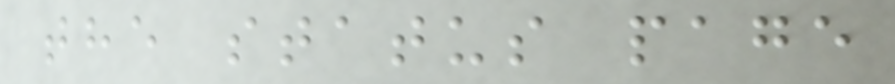the status page
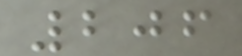206
